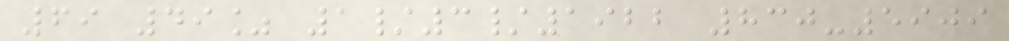69 49% 1/3/1922 830-5909
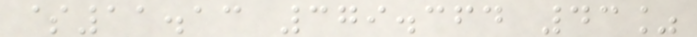$11.13 379.364 43%
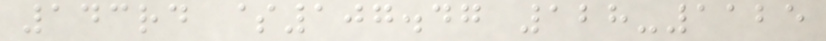143rd $107.47 128-1125
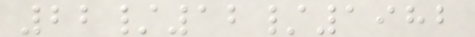22/12/1982
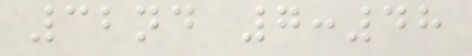32nd 7:48
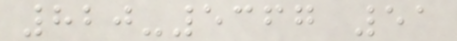820-5367 51
